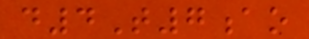d4T7ao
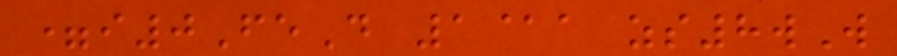=i0FeD 1@a zs8wW
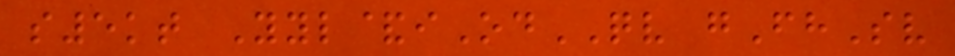s5kt Yyl&iOdQV gFhSv
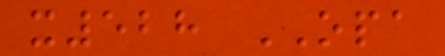x528 OPA
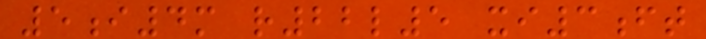5i4m r22l5 xi3ft
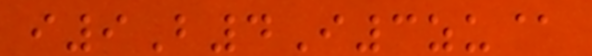i9B4I3zu@
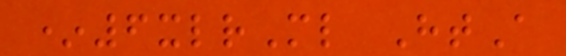*6xlrMl HtA
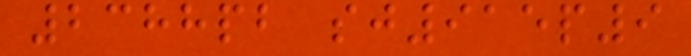2388pb sj915p9
